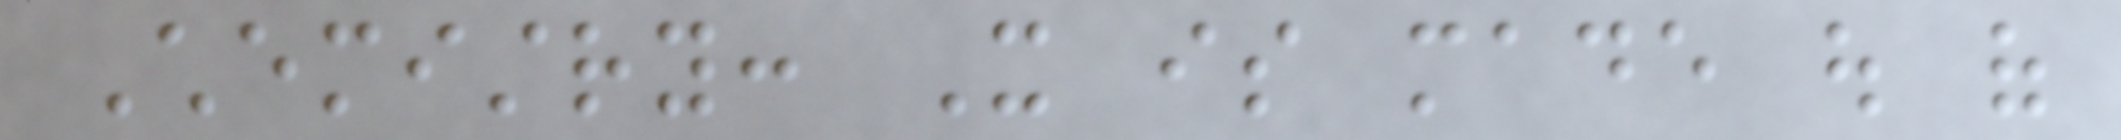Chemistry: It is made out of
